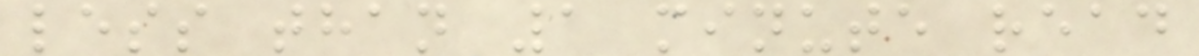less than 1 minute read
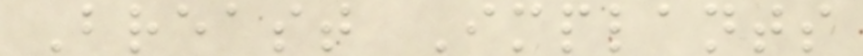Breast Implants
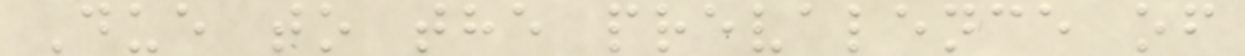Due to the prevalence of
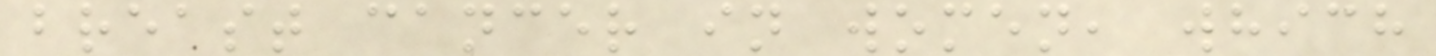breast cancer in women, which
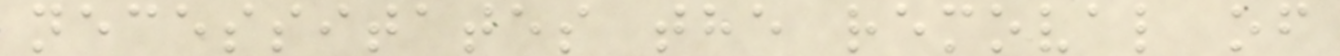necessitates the removal of
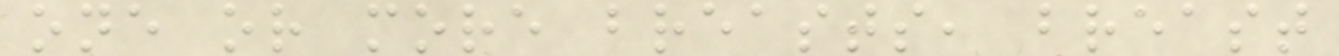one or more breasts, breast
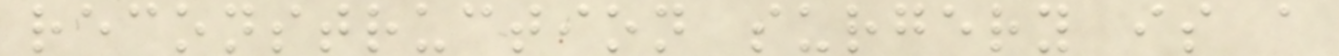reconstruction surgery is a
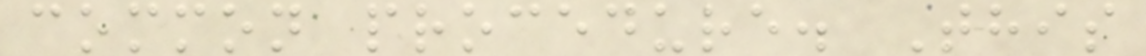common procedure. This
